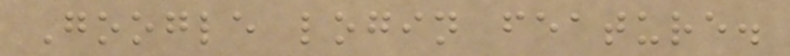Google login feature.
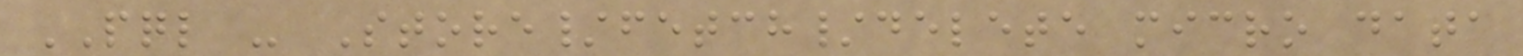PQL - Store/fetch/delete micro data
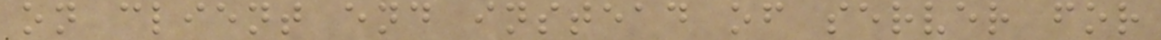on client end instead of server for
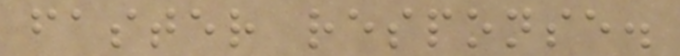faster response.
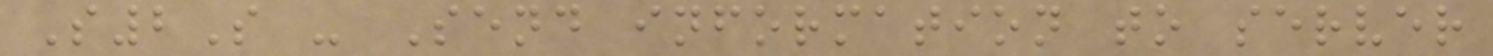S2S - Send information to server
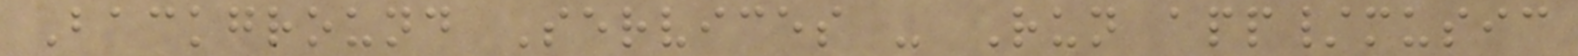Background Services - Run app/music
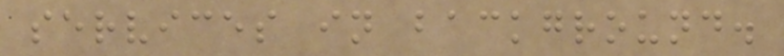services in background.
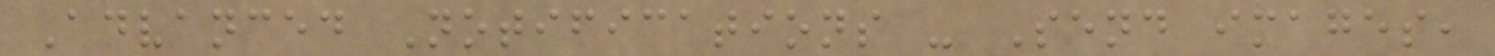Advanced Notifications - Send images,
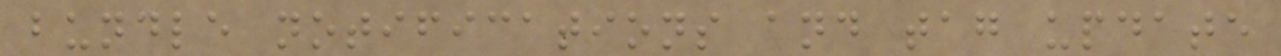bundle notifications and tag update
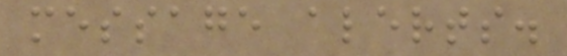message alerts.
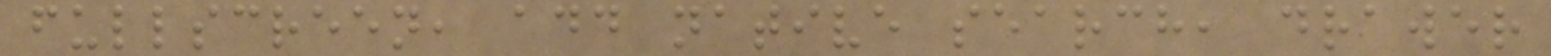fullscreen, add native search, drawer
